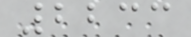2233
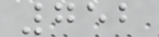752
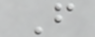F
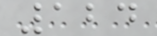124
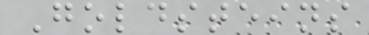Goldsteins
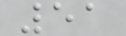51
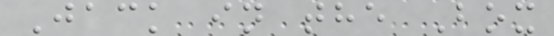Jack in the Box
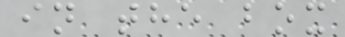in the box
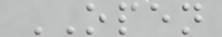OPEN
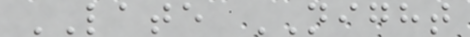LATE NIGHT
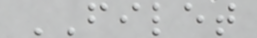FILET
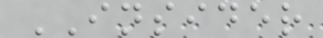INSIDER
